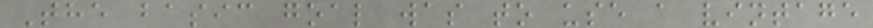The basic goal was to use a vintage
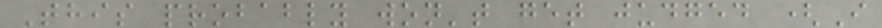This probably won't get judged (I
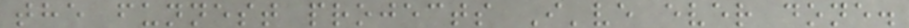the funnest projects I've ever done.
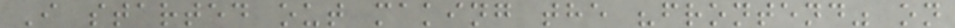I started out making the "frontend" on
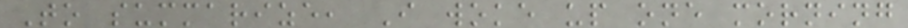To summarize, I woke up one morning
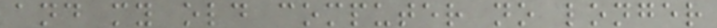and my old computer no longer
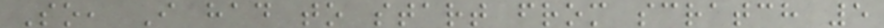So, I had to start from scratch 5
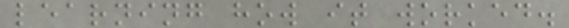learning how it worked.
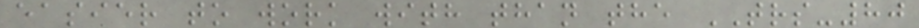easier to work with than the TRS-80
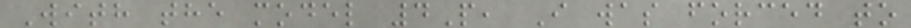With the model 4P, I was forced to
